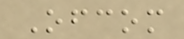Ofcom
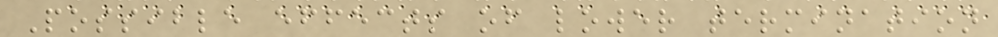Possible effects of lower termination
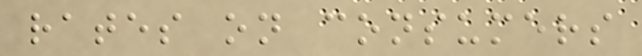rates on consumers
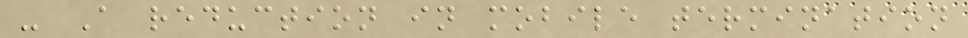- A reduction in mobile termination
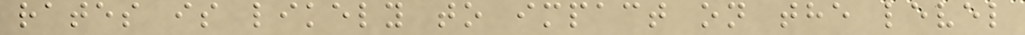rates is likely to impact on the level
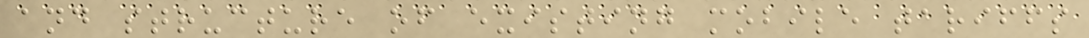and structure of existing mobile tariffs
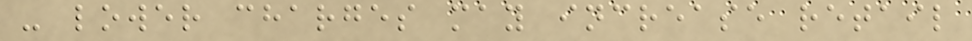- lower charges may increase retail
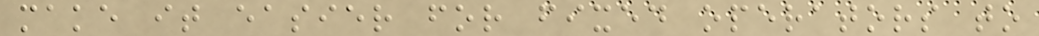make it easier for fixed operators to
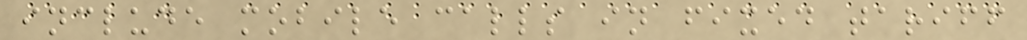include mobile calls in fixed tariff
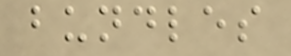bundles
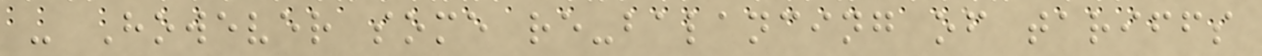- However some re-balancing of tariffs
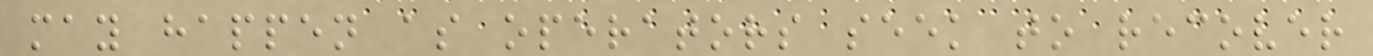may happen as operators seek to recover
